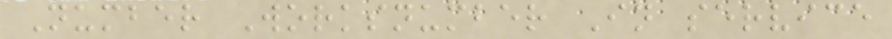Number Worksnumber In service
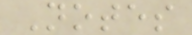Notes
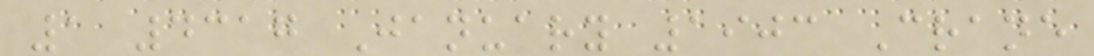1 4317 January 1903 Crane
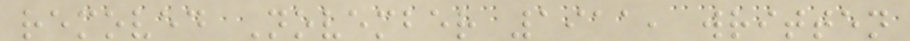removed November 1911, written
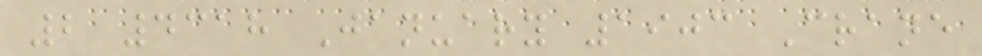2 4318 January 1903 Crane
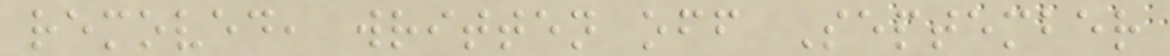removed, written off September
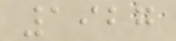1927
